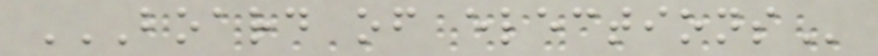BOARD OF ELECTIONS
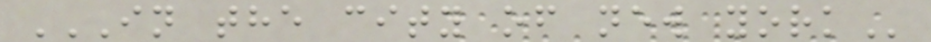IN THE CITY OF NEW YORK
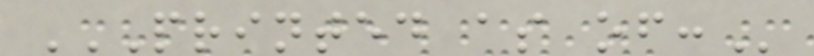PRINTED AS OF:
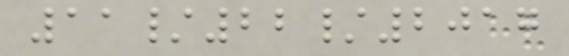11/22/2017
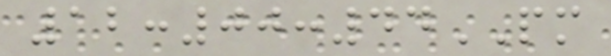12:00:44PM
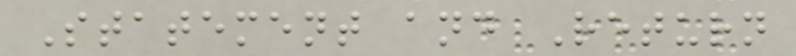Statement and Return
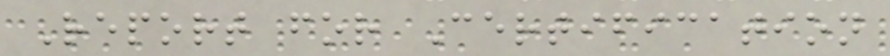Report for Certification
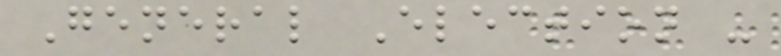General Election -
